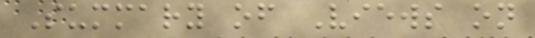Summary of Views on
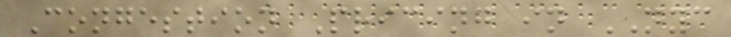Congestion Pricing in NYC
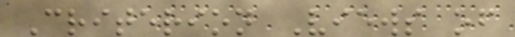Criterion Views of
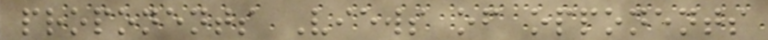proponents Views of opponents
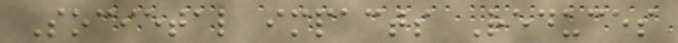Societal impacts Reduces
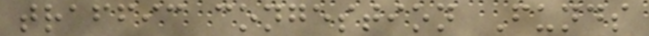traffic congestion Funds
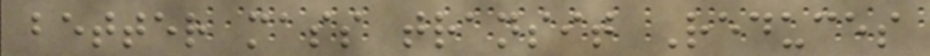better mass transit Reduces
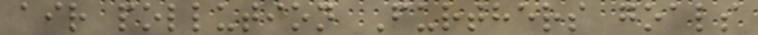air pollution Furthers goals
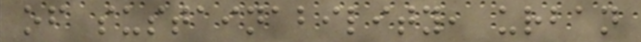of sustainability, urban
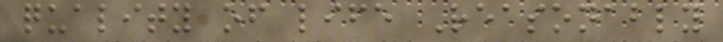quality of life Reasonably
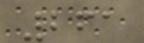261
